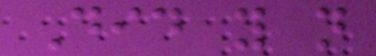Did you not
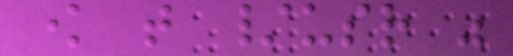know that /usr was
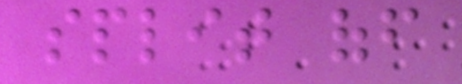split off
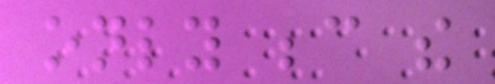only because the
